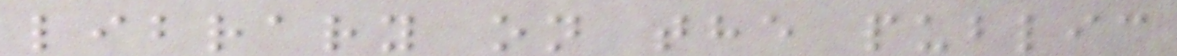library on the public
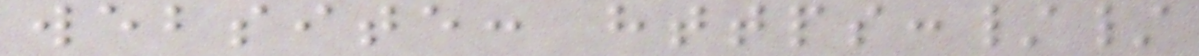website: https://
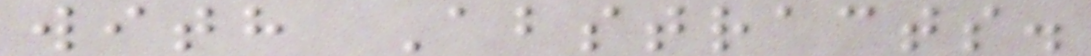with Abstracts.
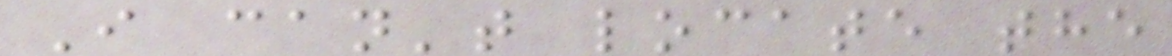I can't locate the
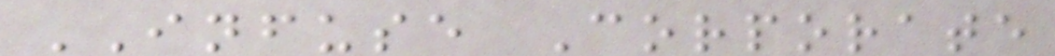INFUSE Corporate
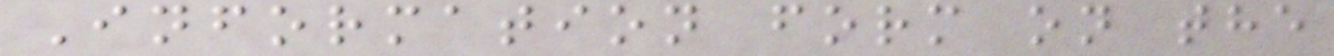Information form on the
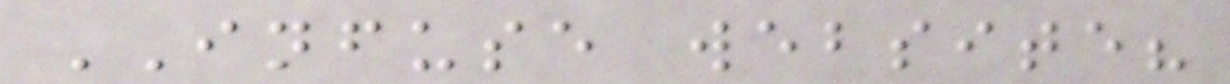INFUSE website?
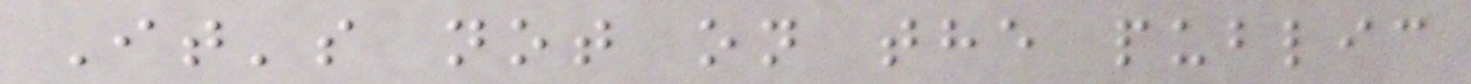It's not on the public
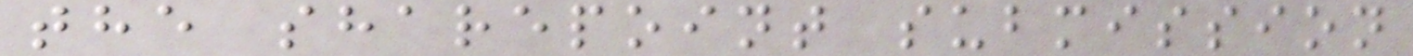the sharepoint submission
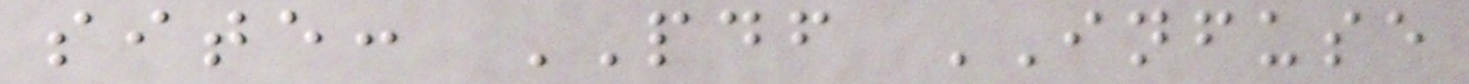site: PDF INFUSE
